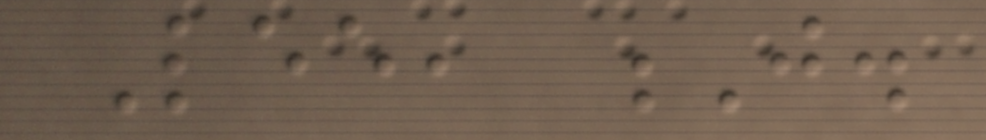Lee, J.
